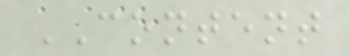CONTENT
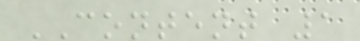CONTENT 1
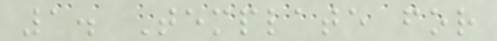1. Template for
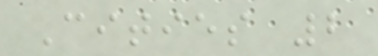Cities 2
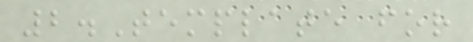2.Template for
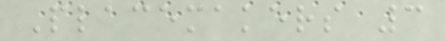Placemakers 3
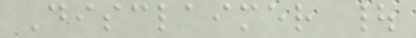Disclaimer |
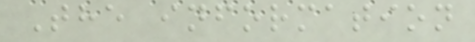The information
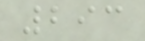293
